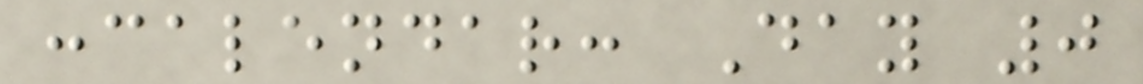:calendar: Day 0
